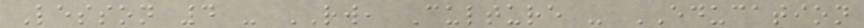Lesson 4 - RW, Culture - EDUCATION
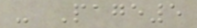- Page5
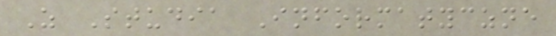Z Studia Informatyczne
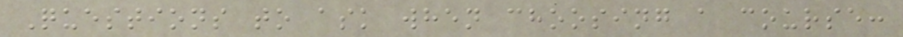Questions to ask when choosing a course:
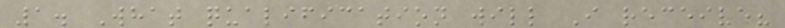1. What qualification will I receive?
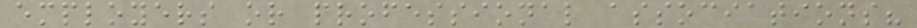employers or professional associations?
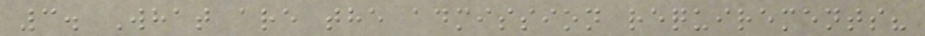3. What are the admission requirements?
